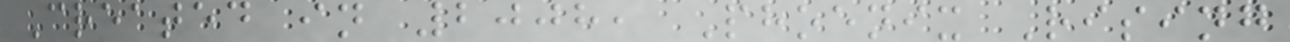Created in 2008, Phoenix Rising
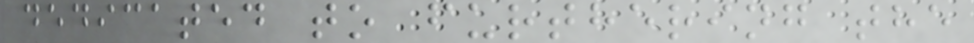dedicated to furthering the
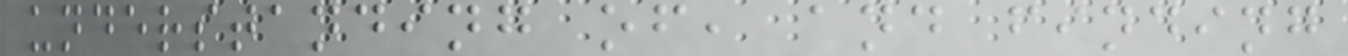understanding of, and finding
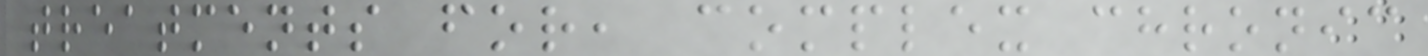treatments for, complex chronic
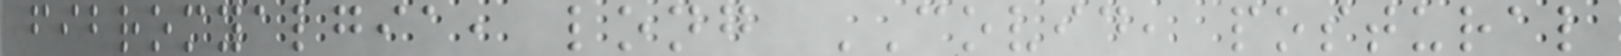fibromyalgia, long COVID, postural
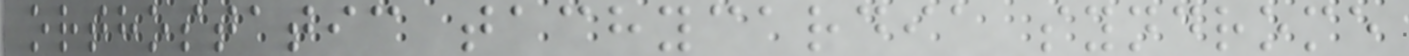orthostatic tachycardia syndrome
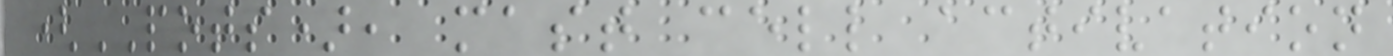(POTS), mast cell activation
